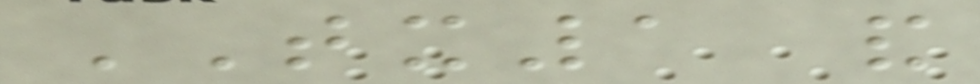TX1 and
